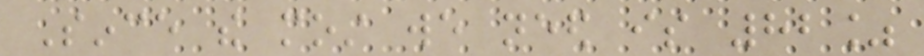Since the most we need is 82%
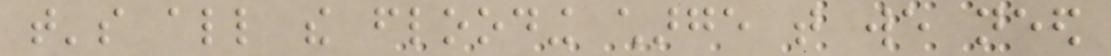that's all the flooding charge that we need
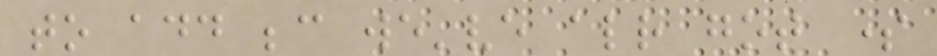to add because we've already got some
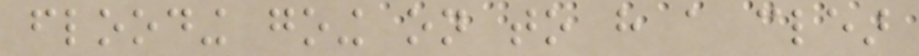flooding going on to have a clear
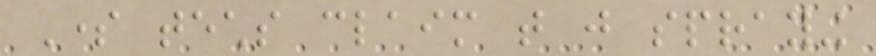Some techs claim that just spraying
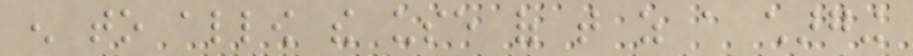enough to allow the use of that as a charging
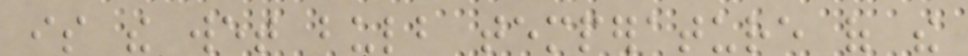is the wet bulb temperature of the
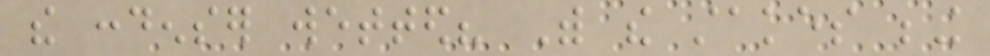the condenser wetted? With the stakes being
